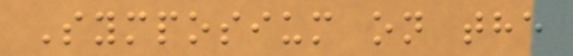Symposium on the
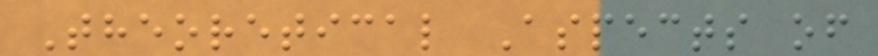Theoretical Aspects of
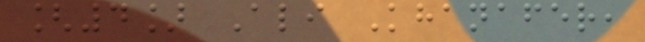[4] Ali Khanafer,
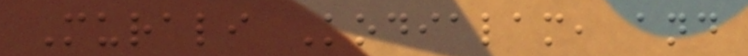Murali Kodialam, and
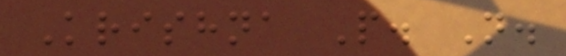Krishna P. N.
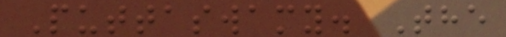Puttaswamy. The
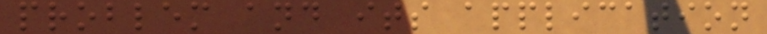problem and its application
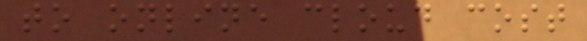to online cloud cost
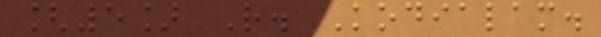[5] R. Kodialam.
